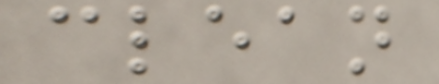clean
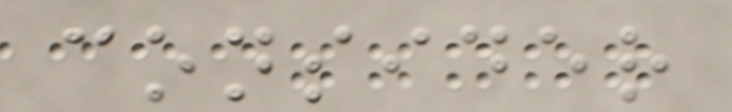consider
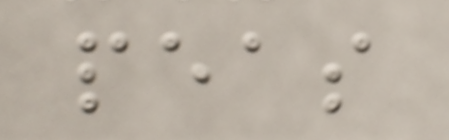peas
